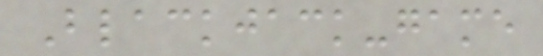Blackjack-game
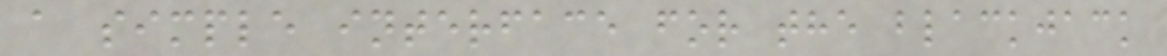a simple interface for the blackjack
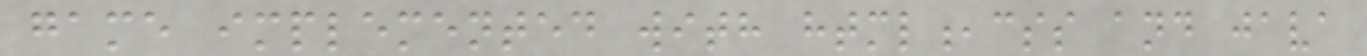game implemented with html,css and java
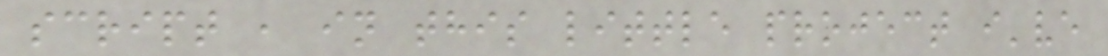script , in this little project i've
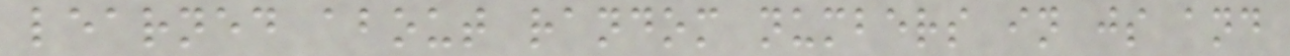learned about random numbers in js and
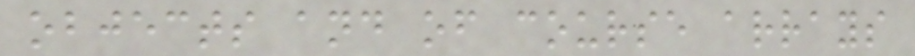objects and of course arrays
